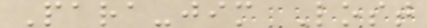Para-jim Lost
